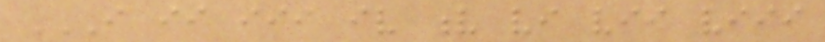I II III IV V VI VII VIII
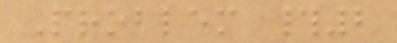Problem #2
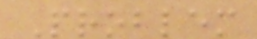Problem
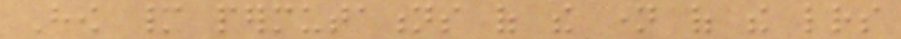How many permutations of the name of the letters
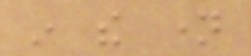in the name
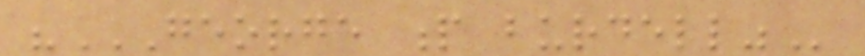"GEORGE P BURDELL"
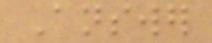Answer
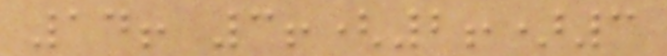14! 3!(2!)3
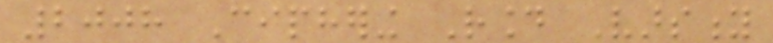2008 Ciphering Round Varsity
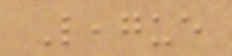League
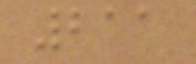211
